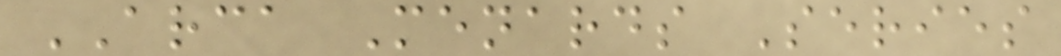ARCA Menards Series
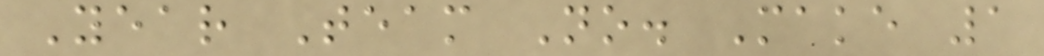Year Team No. Make 1
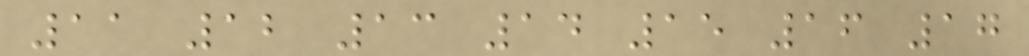11 12 13 14 15 16 17
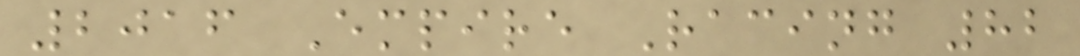2016 Empire Racing 82
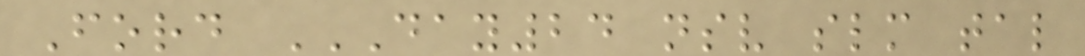Ford DAY24 NSV SLM TAL
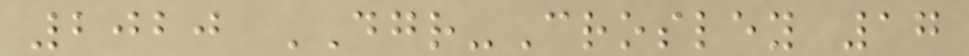2020 DGR-Crosley 17
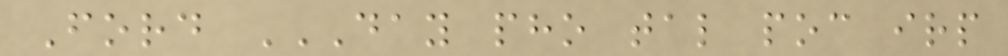Ford DAY PHO TAL POC IRP
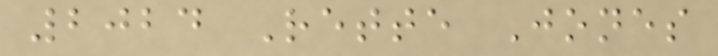2024 Rette Jones
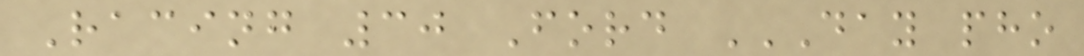Racing 30 Ford DAY PHO
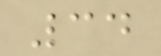34
